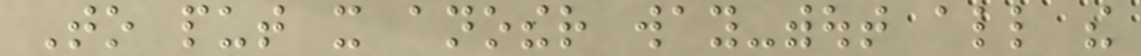To put it another way-without all the
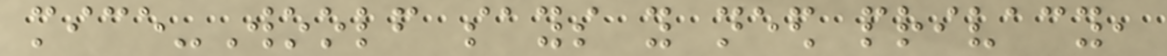mice-Woolf says you need privacy,
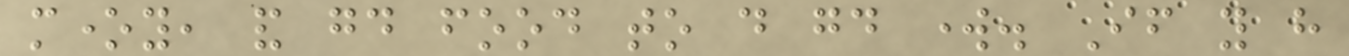money, and good food to do good work. If you have
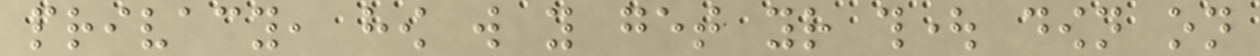privacy, how will you get your thought down on
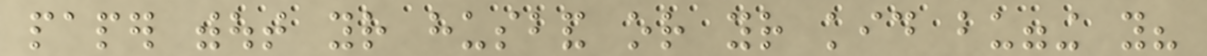paper without your husband or your kid bugging you?
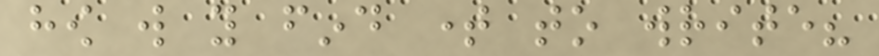how will you find time to write?
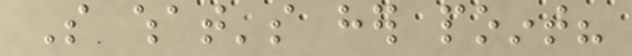So what's her point?
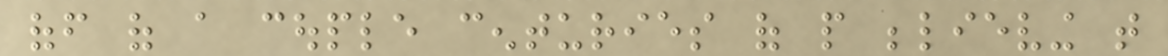off of a couple centuries of people believing that
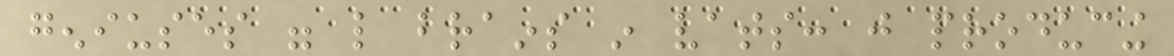geniuses were like brains in vats: just producing
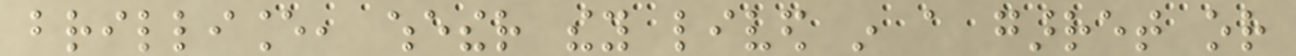brilliance, whether they lived in a garret or
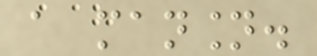a mansion.
